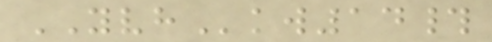YVHkw14#
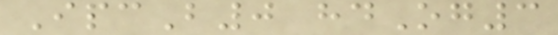IpcB0 hdOg3
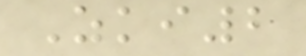Zki2
